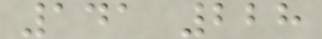141 228
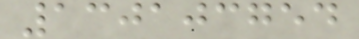130103754
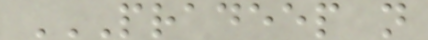PRADEEP N
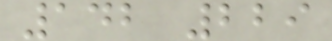142 229
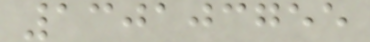130103755
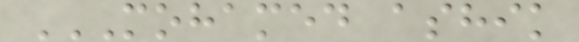MOHAMED ASHIK
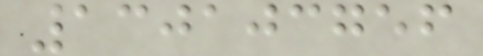130103756
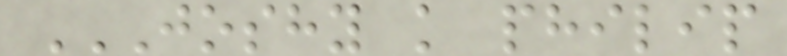JOSHY K PHILIP
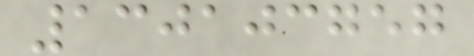130103757
